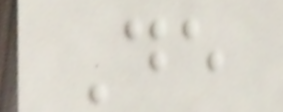De
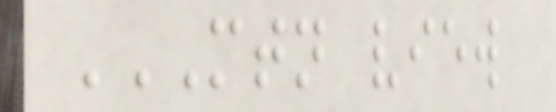MTN VIEW
